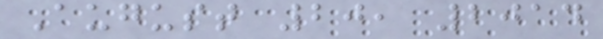August 20, 2014
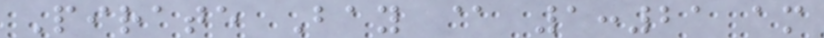Pirate Bay @ 1:21 am
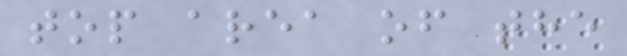top area of the
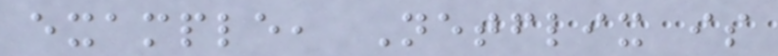example, Netflix is
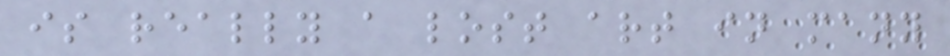is really a lost art in many
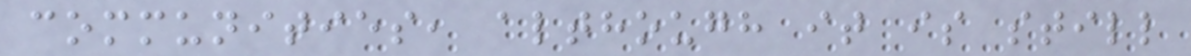communities, although it is still
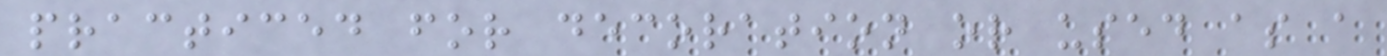practiced for decoration or used as a
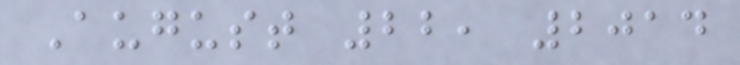August 22, 2014
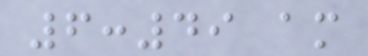6:49 am
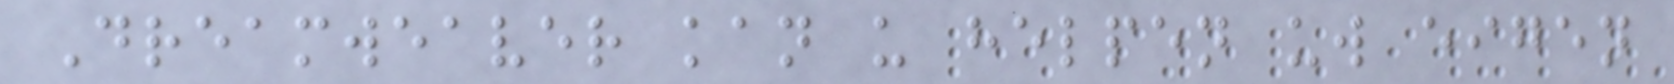Dreamweaver kan u helpen uw eigen
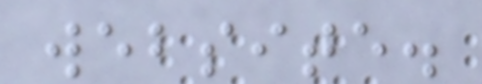website.
